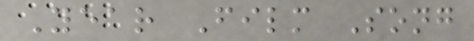Year Film Song
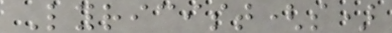Lyricist(s)
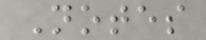Notes
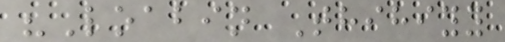"Loabin Thihiyy
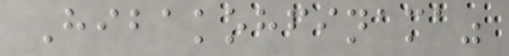Hibakohfinama"
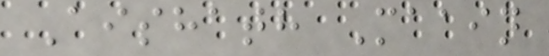Aishath Maain
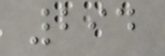294
